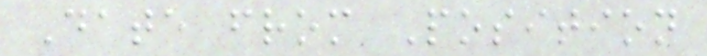Date from Position
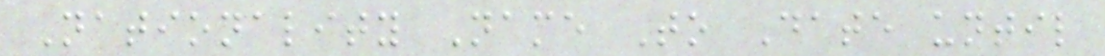Nationality Name To Date until
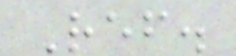Ref.
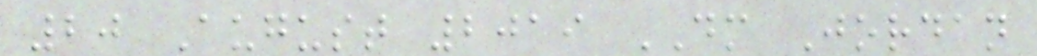20 August 2019 DM Jordan
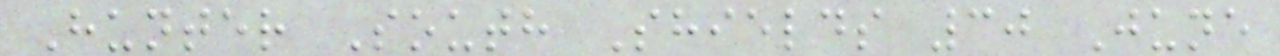Hunter South Shields 30 June
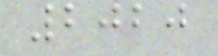2020
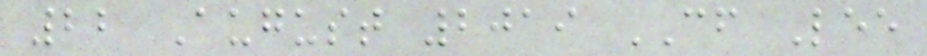22 August 2019 CF Lee
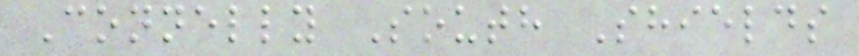Connelly South Shields
